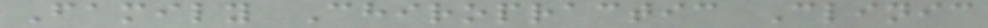Family Chiropractic Clinic
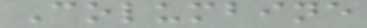Columbine
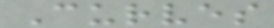Curves
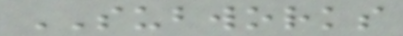SUBWORKS
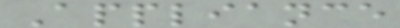Appliance
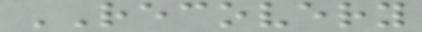RECOVERY
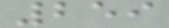259
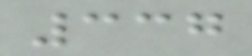337
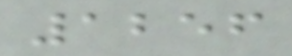1256
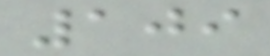109
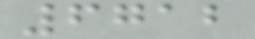6712
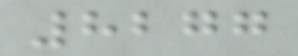8277
